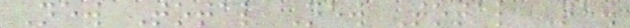New Total New Total New
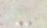-
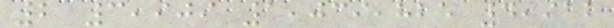2 3,909 1,039,825 4,912
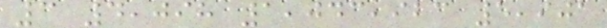3 4,098 1,043,923 5,901
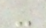-
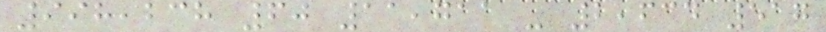998,238 60 11,711 - 2,634 517
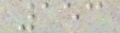153
